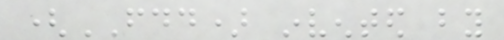(FDD) invented by
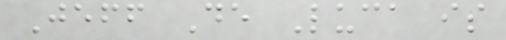Jeff De Luca is
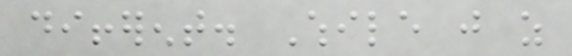different. While just as
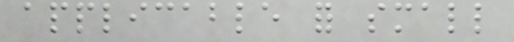applicable for small
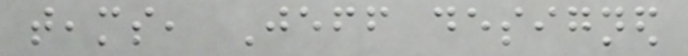teams, Jeff designed
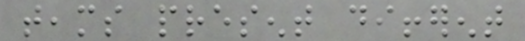teams present different
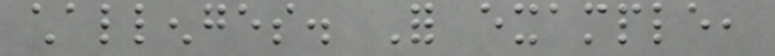challenges. For example,
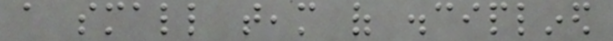a small team of disciplined
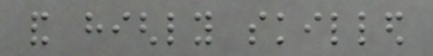and highly skilled
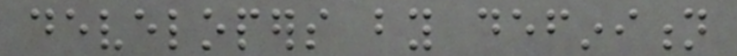developers by definition
